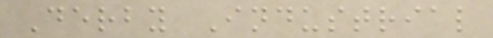Derby Industrial
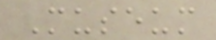Museum
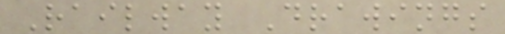Railway Drawings
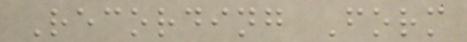Recording Form
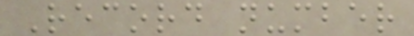Record number
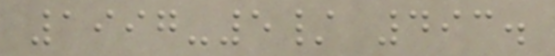1997-5/ 493.
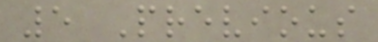5 Previous
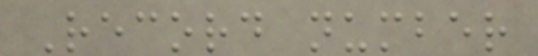Record number
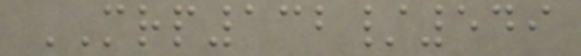MRP132/549
